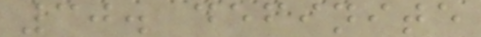30. definite
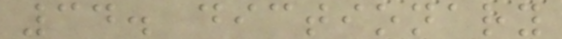34. dictionary
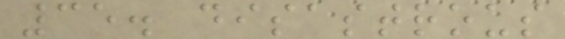35. disastrous
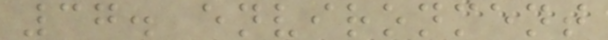37. environment
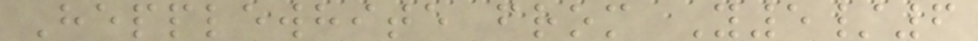Hepplewhite from Y5/6
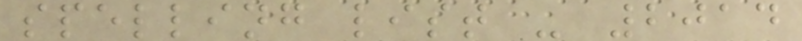spelling list - 2014
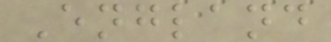England
